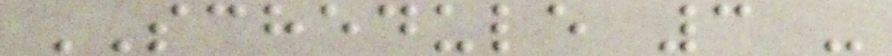SCHEDULE 3 -
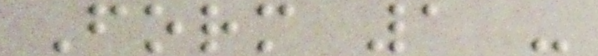Form 1 -
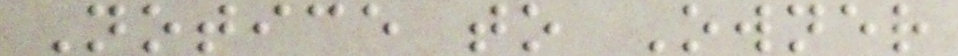Notice to Owner
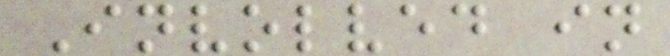Involved in
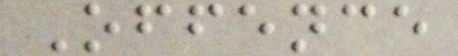Offence
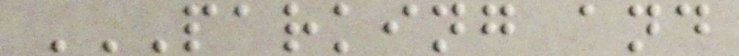PARKING AND
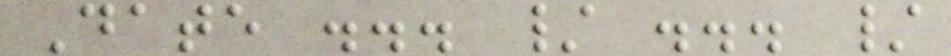Date ... / ... /
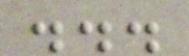...
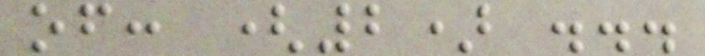of: (2) ...
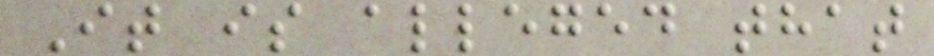It is alleged that
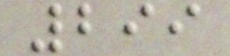299
